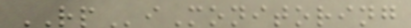RPiMonitoring
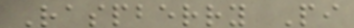Raspberry Pi
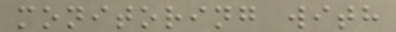monitoring with
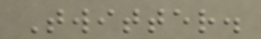Twitter.
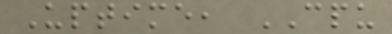Uptime, CPU
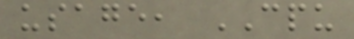usage, CPU
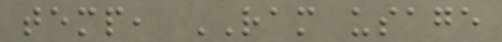temp, RAM usage
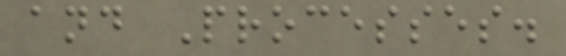and Processes.
